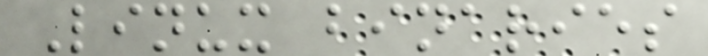Linux binaries
